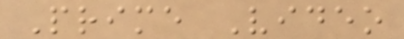Prime Video
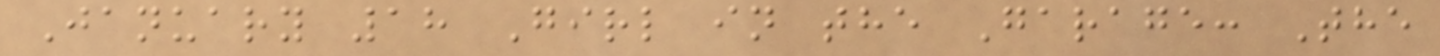January 18 Girl in the Garage: The
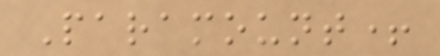Paramount+
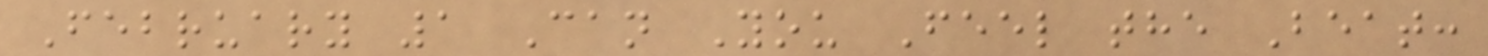February 1 Can You Feel the Beat:
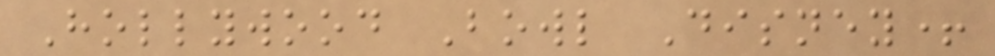Hollywood Bowl Disney+
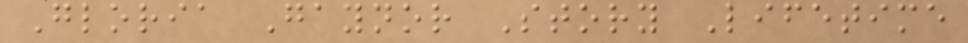Gloria Gaynor Story Lifetime
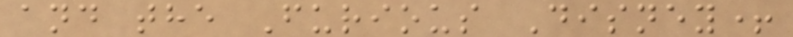and the Furious Disney+
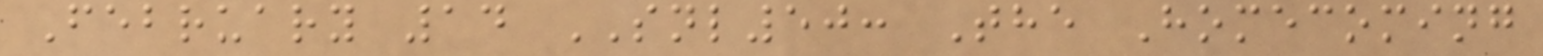February 14 SNL50: The Homecoming
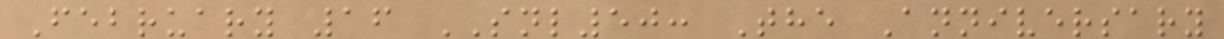February 16 SNL50: The Anniversary
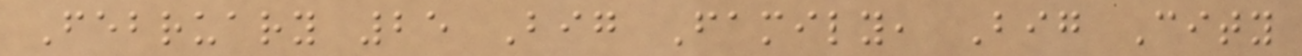February 25 Big Family, Big City
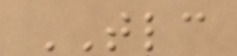TLC
